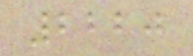2220
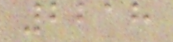2218
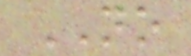NO
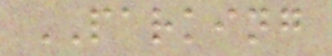PARKING
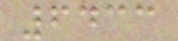6433
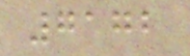7172
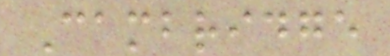Cambridge
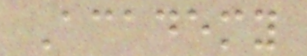Academy
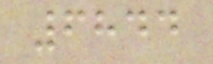6844
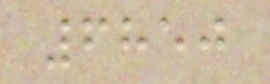6850
